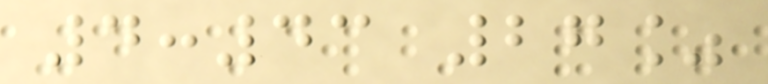4:43 27%
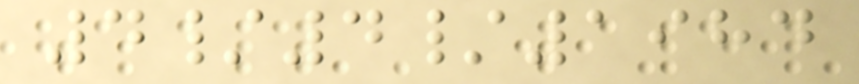4/4/1984
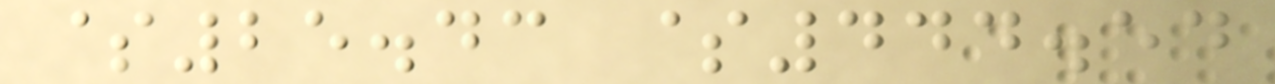$25.43 $444.54
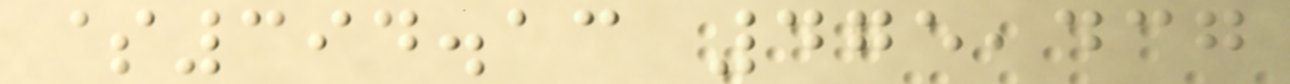$394.13 475,437
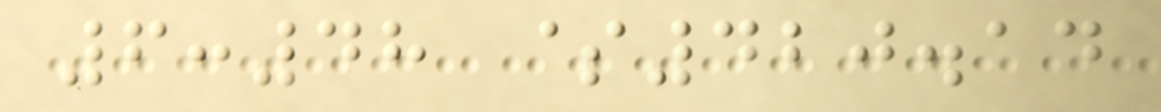6:48 $420.14
